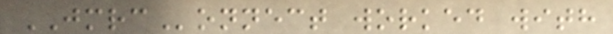JMRConnect worked with
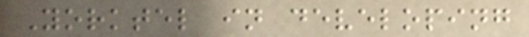Yorktel in developing
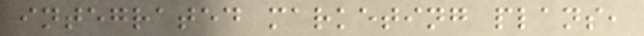integrated marketing plans,
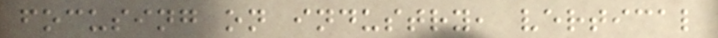focusing on industry, vertical
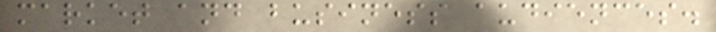market and business audiences.
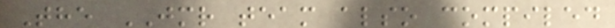The JMR team also compiled
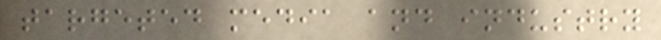targeted media and industry
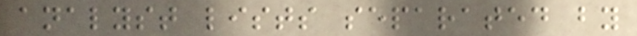analyst lists separated by
